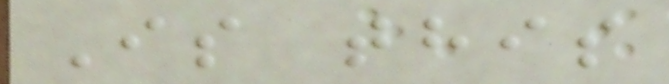Is this
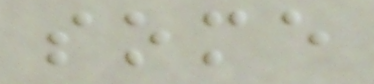some
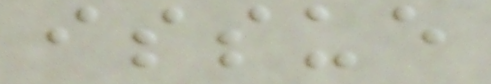issue
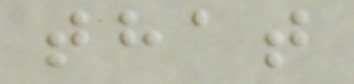that
